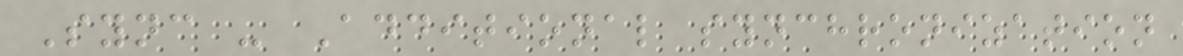Sync - Additional synchronization
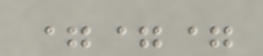===
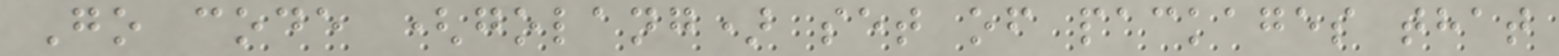Go code (golang) set of packages that
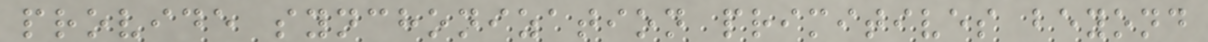provide synchonization primitives beyond
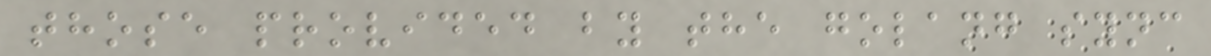those provided by the golang sync
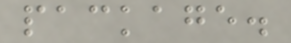package.
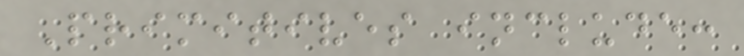Primitives include:
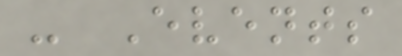- Events
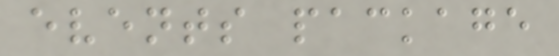events package
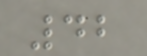42
